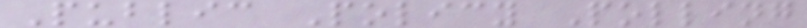Public Policy Polling
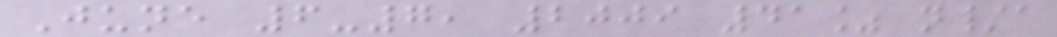June 6-7, 2009 41% n/a
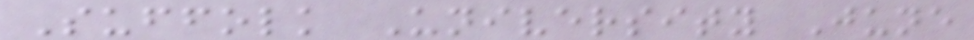Suffolk University June
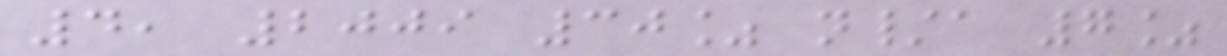4, 2009 30% n/a 7%
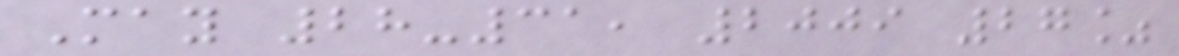May 28-31, 2009 27%
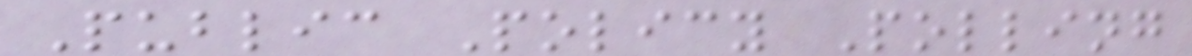Public Policy Polling
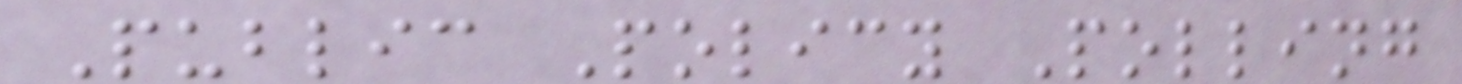Public Policy Polling
